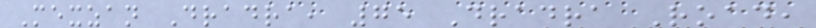Mexzan Dradra, 75 Dradra Road,
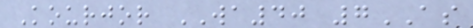Kourjor WA40 7AS
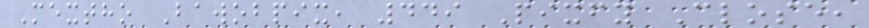Mextho Bawobpix, 449 Pixfy Close,
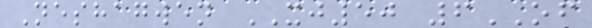Neshagwen XJ50 6OF
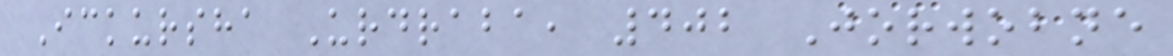Ickursha Urdraba, 402 Jorwobne
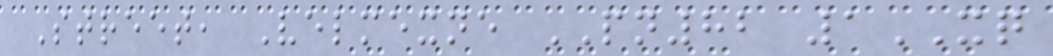Street, Velmexne PN82 1XQ
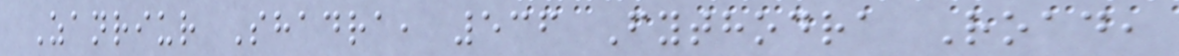Zanriur Shadra, 536 Fythodra Road,
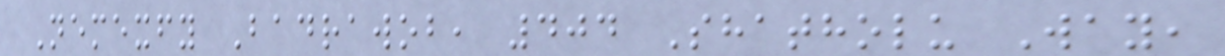Nemexfy Badrawob, 404 Shatholu Way,
